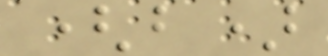(b)
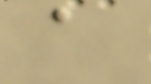a
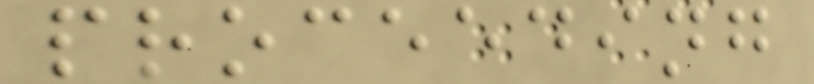proceeding
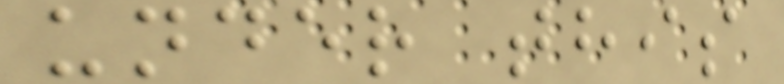under this
